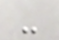-
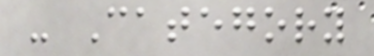- Category
